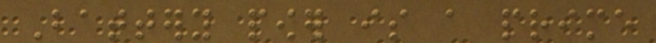Battery power is a prime
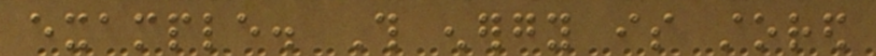example. This energy is stored
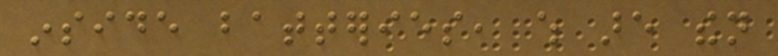inside batteries, which are then
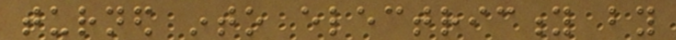turned into electricity by
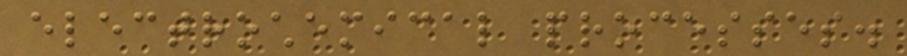electrochemical processes.
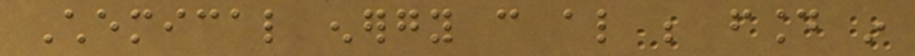Chemical energy can also be found in
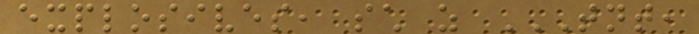explosives, such as TNT,
